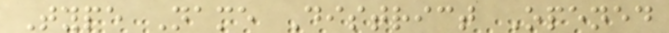Type Name District Opened
